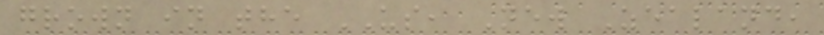grown in the US, New Zealand,
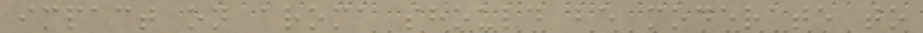impact on aroma should be moderate to
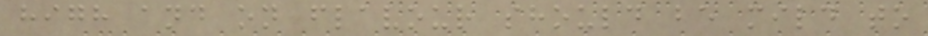high and on flavour should be mild to
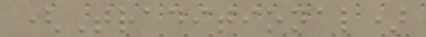(Traditional)
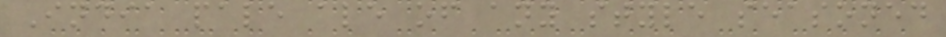India pale ale of any style seasoned
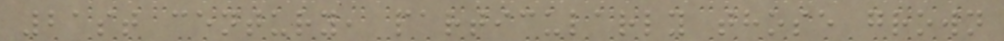21st century, particularly those grown
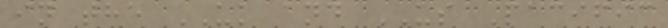in the UK and US Pacific
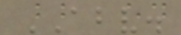ABV.
